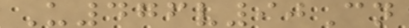U476v90Cn
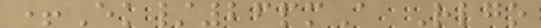+Ek/26pmA Rlgo
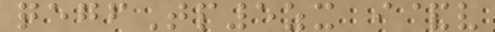qegfTp5zx i&v
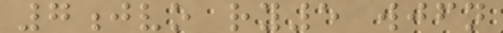7jvo ry5 wjfn
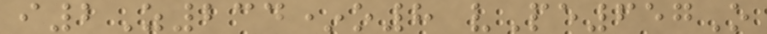i2Z234*o8 vPe657O
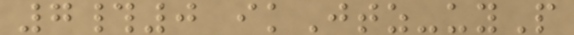7#0 ikJtz-uyP
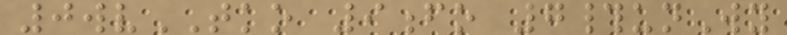0wvTKO 9fo 7#unWy
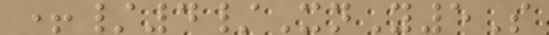+/4/XnY5S
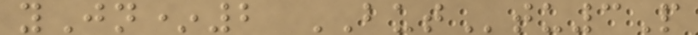yJn*2 BUTtu3P
